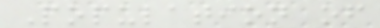Population of
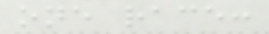one race:
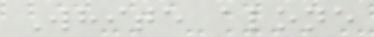White alone
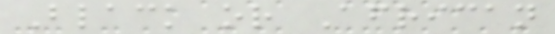Black or African
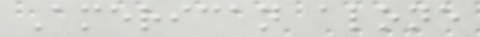American alone
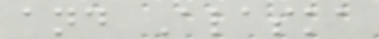and Alaska
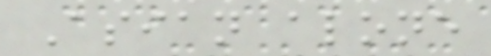Asian alone
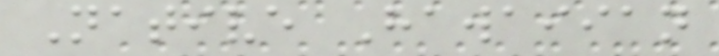Native Hawaiian
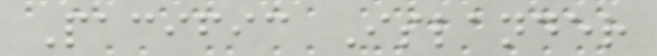Pacific Islander
